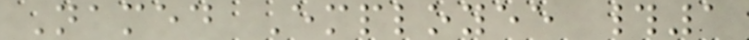Named Employee #1
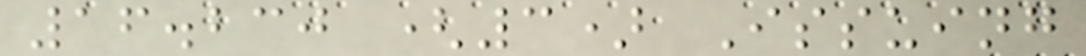16.230 (3) Issuing
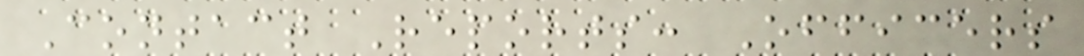Contact Reports: Officers
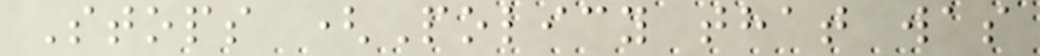Stops (Policy that was
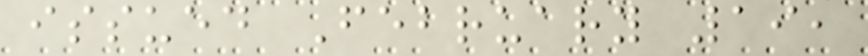issued February 19,
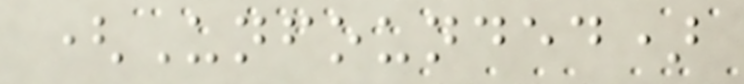(Unfounded)
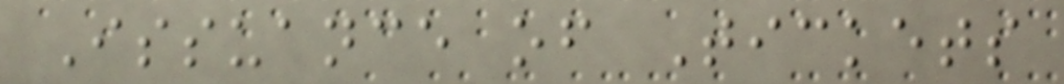Issuance of Tickets
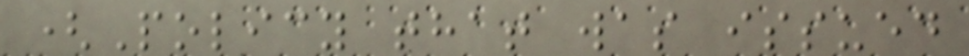(Policy that was issued
